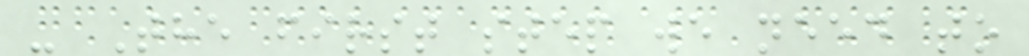- The first step we need to
